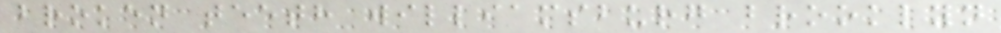broken teeth williamsburg brooklyn
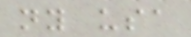ny usa
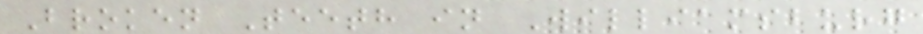Broken Teeth in Williamsburg
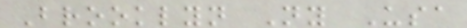Brooklyn Ny Usa
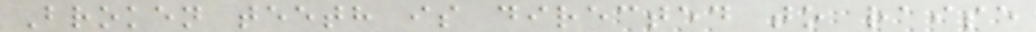Broken teeth is directed to raise
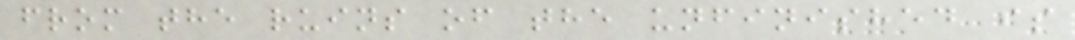from the ruins of the unfinished is
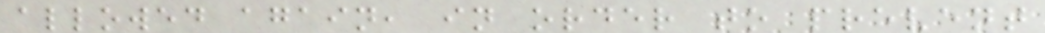allowed again, in order to prevent
